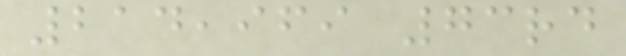214,969 73rd
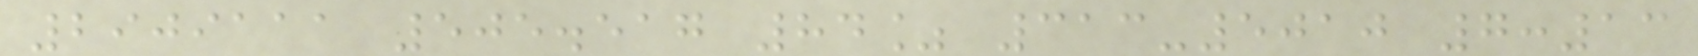2909111 505.517 84% 313-5010 7:13
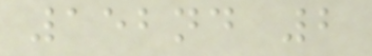152nd 2
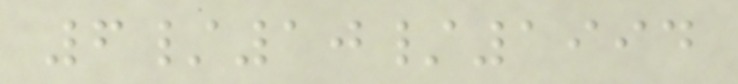6/10/1994
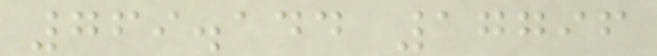769.144 17796
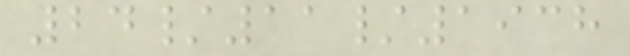24/11/1938
